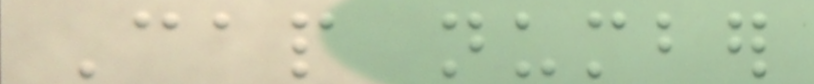Cap number
